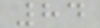84
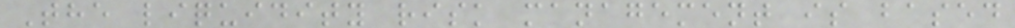The liquidity risk management is based
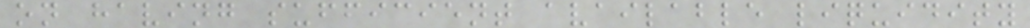on having sufficient available liquidity
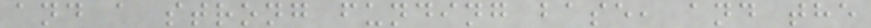and a strong funding base, and the
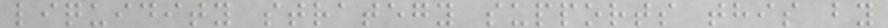liquidity strategy supports this by
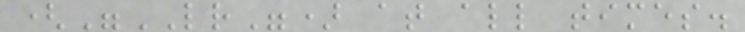("LR") at all times.
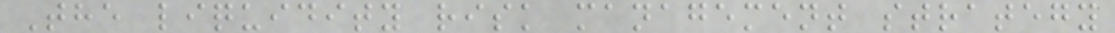The liquidity risk management strategy
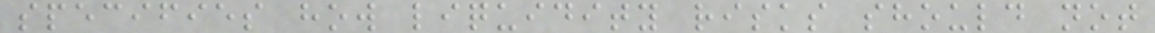specifies how liquidity risks should not
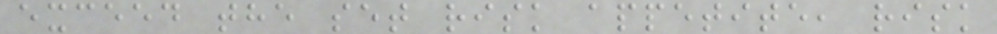exceed the set risk appetite, risk
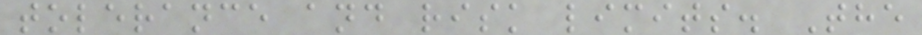tolerance and risk limits. The
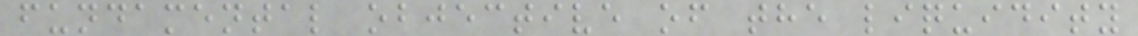fundamental objective of the liquidity
